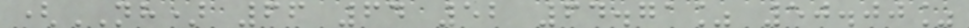(NH) 66 64 52 64.71% 50.00%
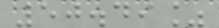50.49%
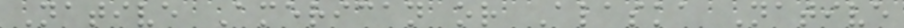Native American or Alaska Native
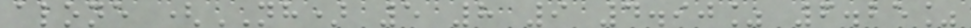alone (NH) 5 8 9 4.90% 6.25%
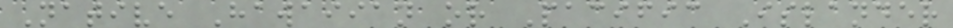Native Hawaiian or Pacific Islander
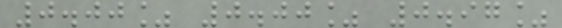0.00% 0.00% 0.97%
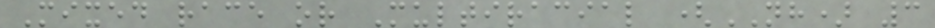Mixed race or Multiracial (NH) 3
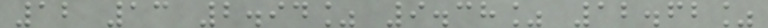12 13 2.94% 9.38% 12.62%
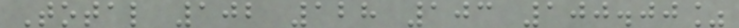Total 102 128 103 100.00%
